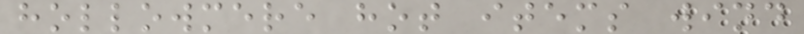hollowmere hot items wind
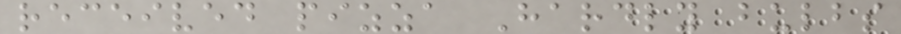received pizza Hardly bulbs
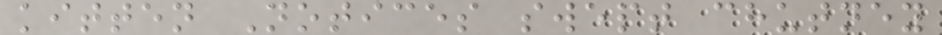kitten Notices swept chutney
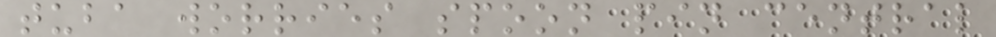tuba worries spoon pin central
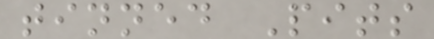tinned Pits
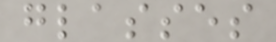glasses
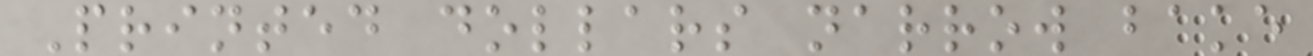Printed dollars narrow bake
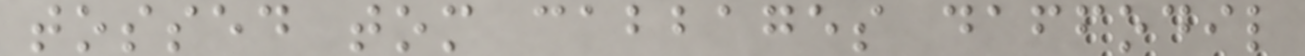tossed tom cabbages daffodil
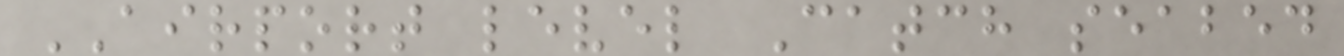AIRPORT level Catch seabed
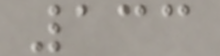133
